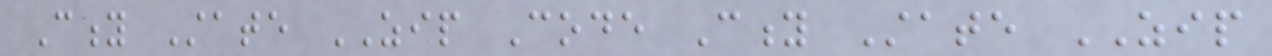City State ZIP Code City State ZIP
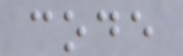code
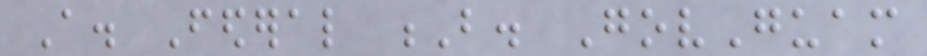A. Federal B. GovGuam
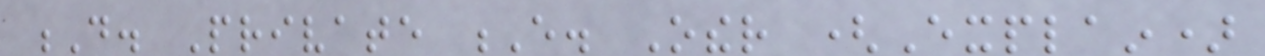D. Private E. Other (Explain)
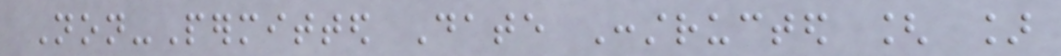Non-Permitted Date Constructed [ ]
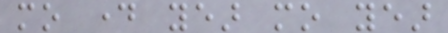mo day year mo year
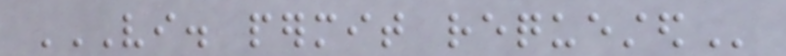VI. PERMIT REQUESTED
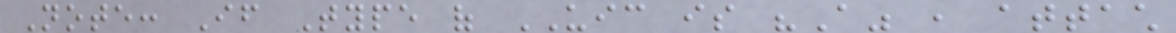Note: If Type of UIC is "A" , attach
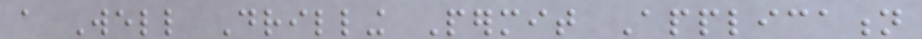a Well Drilling Permit Application
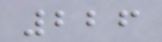226
